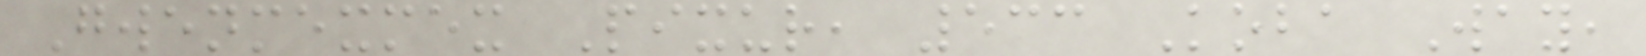Gwenmexmex Pixur, 533 Koba Way,
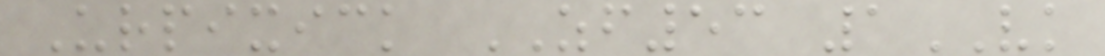Urpixick ZF53 1VK
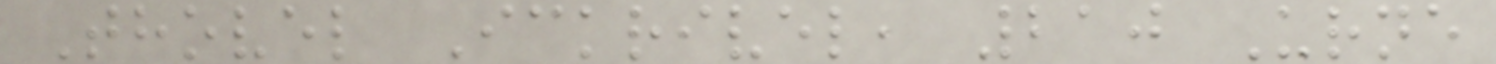Thovel Ickrivel, 210 Urne
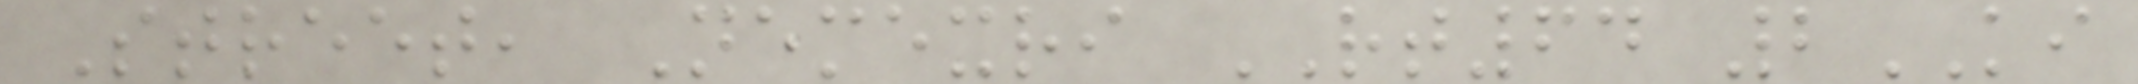Street, Nemexri RT64 2KI
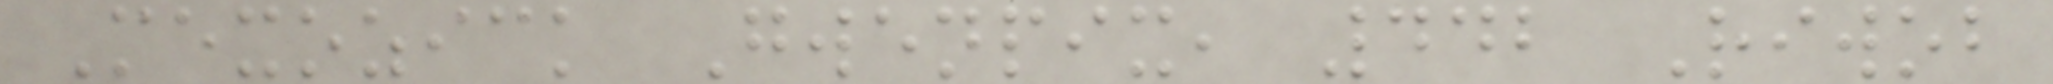Mexozick Gwenpix, 442 Riwob
